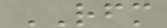RFM
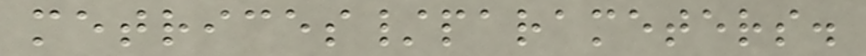metrices/parameters.
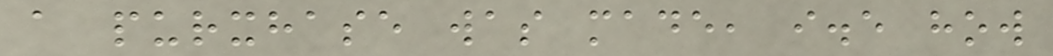a purxhase was made, i.e how
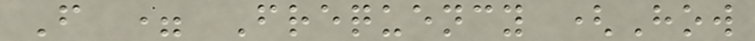F = Frequency (How
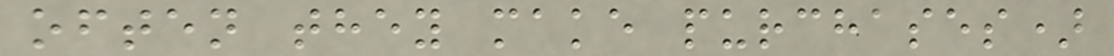often they make purchases)
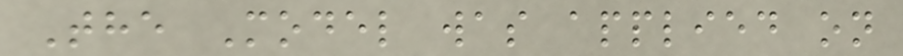The Model was applied on
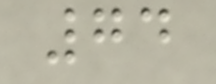74
